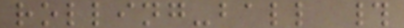rolling-ball #
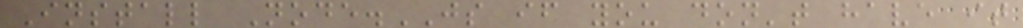Install Node.JS if you don't have it
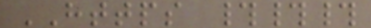HTTPS ###
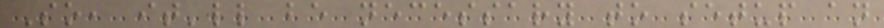So, it'll be necessary to setup an
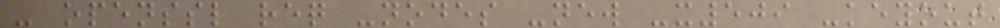- openssl req -nodes -new -x509 -keyout
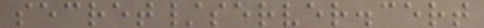secret/server.cert
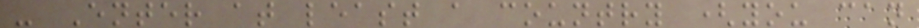- Enter at least a country (you can
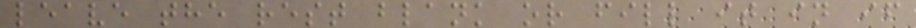leave the rest blank or fill it in if
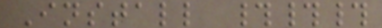Install ###
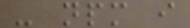- npm i
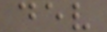dev
